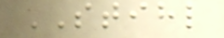STIHL
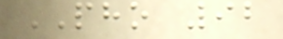PHO 92
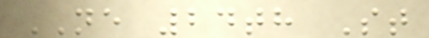NE 24th St
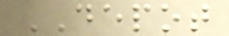DEPOT
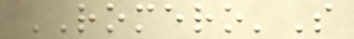ROMERO'S
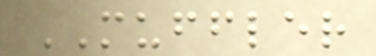MUFFLER
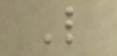L
